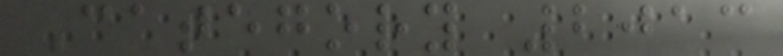Category 2013
